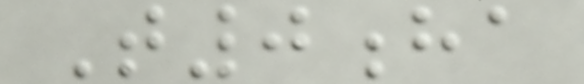T0ha
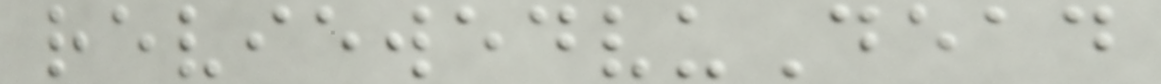reviewedvuDead
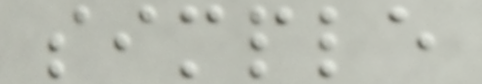simple
